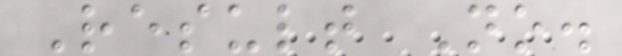Result No.
